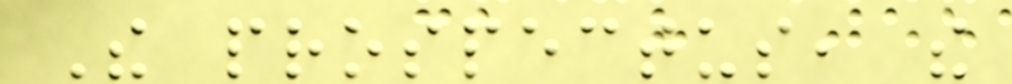The prospectus, the
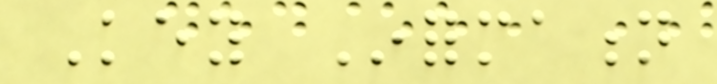Key Information
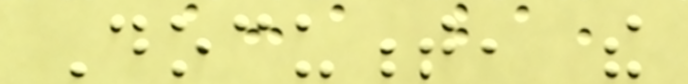Document, the
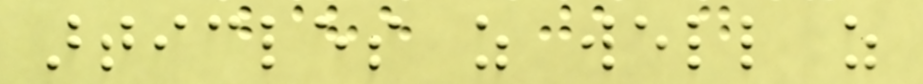articles as well as
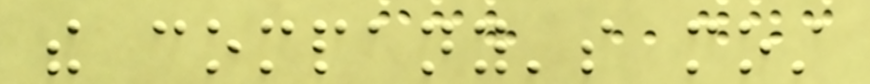the company's most
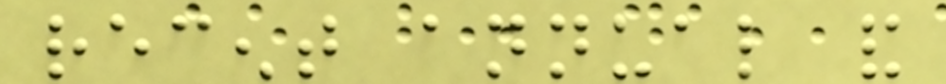recent annual and
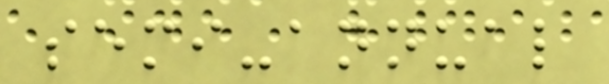semi-annual
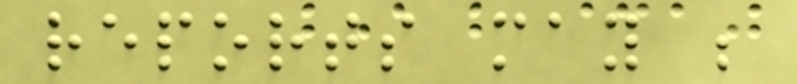reports may be
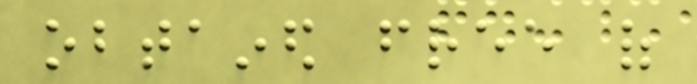obtained free of
